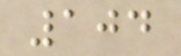104
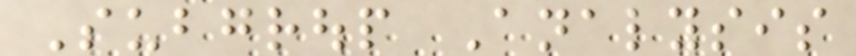Subgroup Analysis
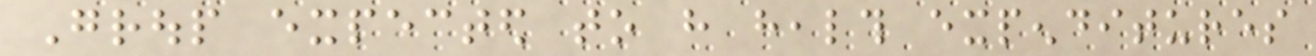Group expected to have health expenditures
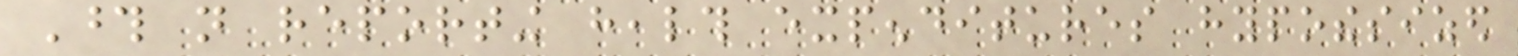Those not reporting health expenditures hypothesized
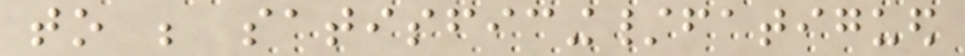to be satisficing/fatigued
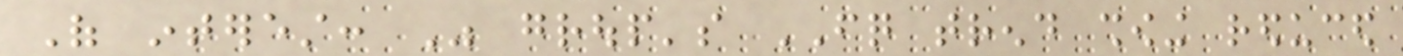Of interest: Was group's FQ trend showing reduced
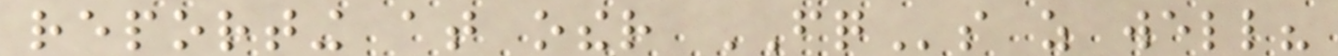reporting at other FQs as well?
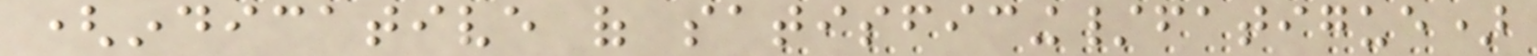(indicative of satisficing/fatigue)
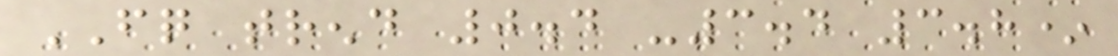FQ trend 0.4 -3.4 3.8*
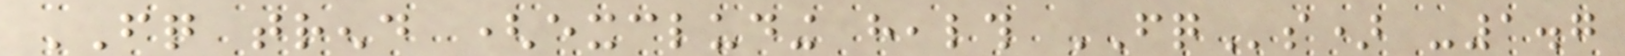FQ trend (excluding health FQs) -1.7
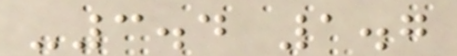-3.4 1.7
